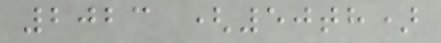2023 (50th)
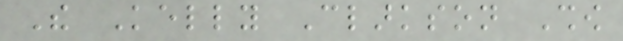The Kelly Clarkson Show
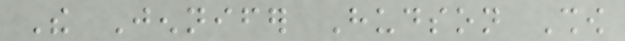The Jennifer Hudson Show
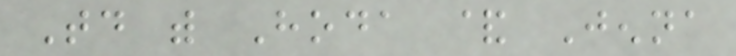Today with Hoda & Jenna
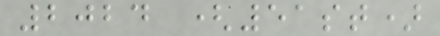2024 (51st)
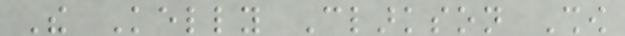The Kelly Clarkson Show
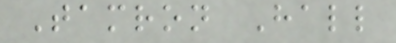Tamron Hall
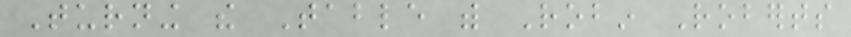Turning the Table with Robin Roberts
